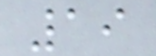19
